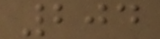204
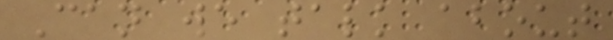Can we talk about
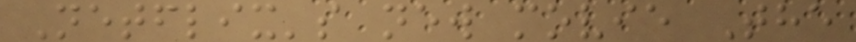Netflix's new movie The
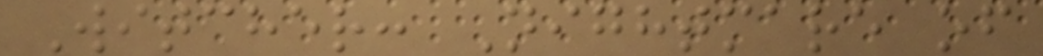Witcher: Nightmare of
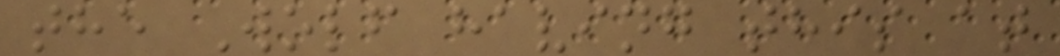the Wolf having this at
